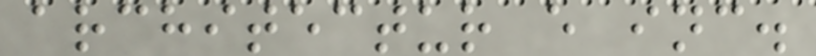architectur e inc.
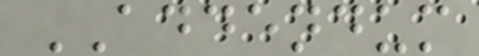ADDENDUM
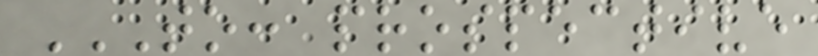TO: PROSPECTIVE
